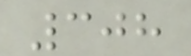308
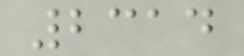2314
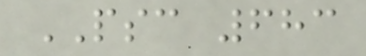PSC 683
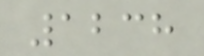1238
